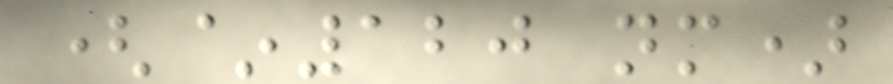(~120 nm)
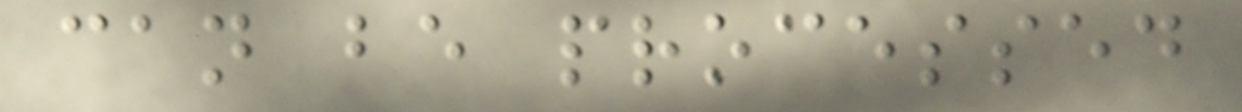can be processed
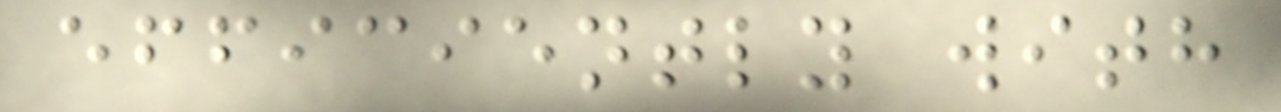efficiently with
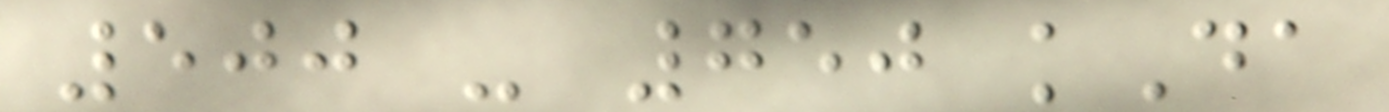500 - 750 kDa
